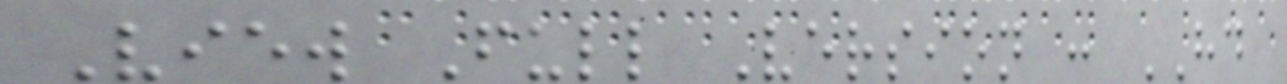View Full Version : HD
